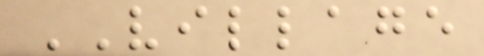VILLAGE
